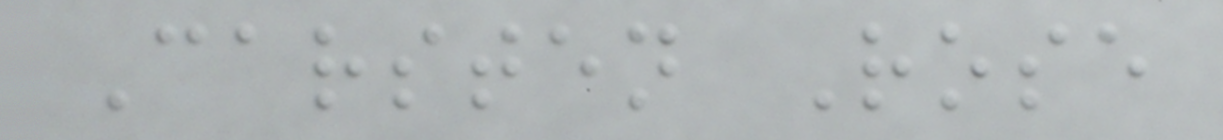Carsten Rose
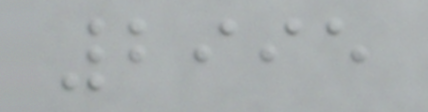2995
